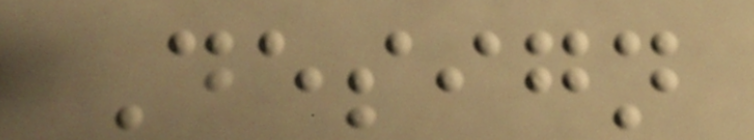Design
